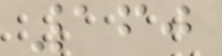160
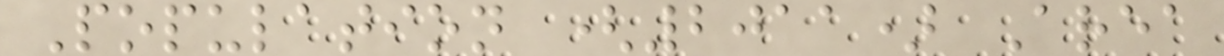Population (2011) Area
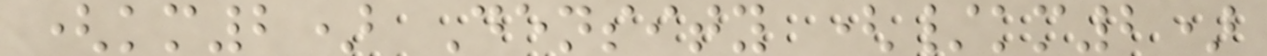(km2) Density (/km2)
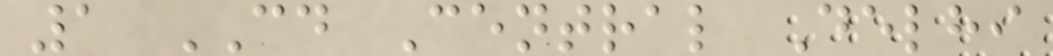1 CD Central Delhi
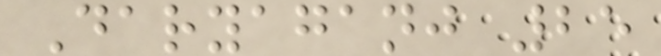Daryaganj 25
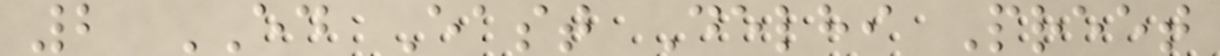2 ED East Delhi Preet
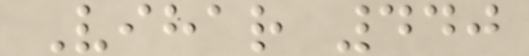Vihar 440
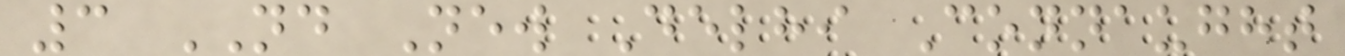3 ND New Delhi Connaught
